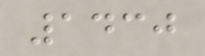1430
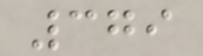379
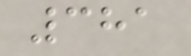381
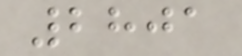2801
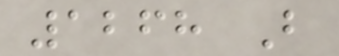1268 B
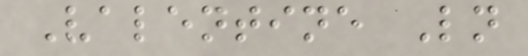Valentine Ln
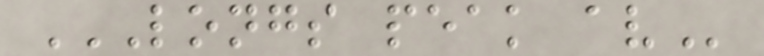LONGS PEAK AV
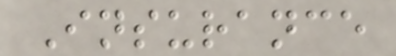Insurance
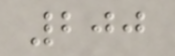200
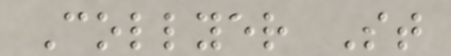Collyer St
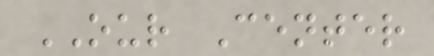OUR Center
